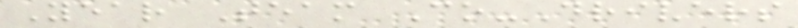Year Team Co-Drivers
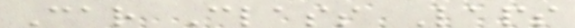Car Class Laps
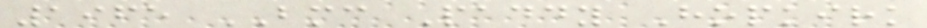1965 BMC Paddy Hopkirk
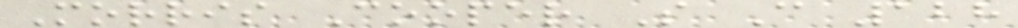Morris Cooper S C 128
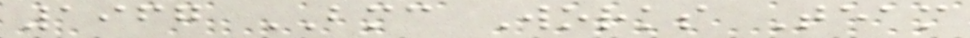1967 BMC Works Team
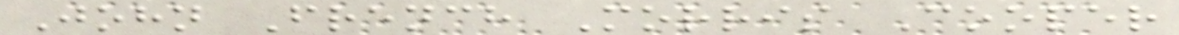John French Morris Cooper
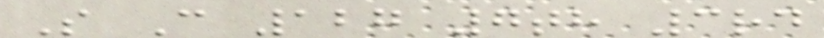S C 127 7th 3rd
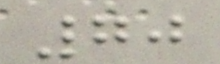70
